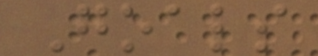Goals
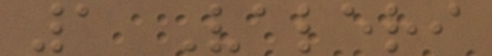1 Valeri
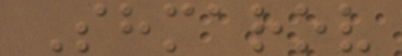Shmarov
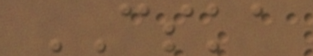CSKA
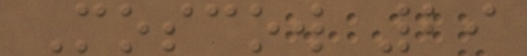Moscow 29
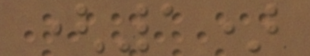(1)
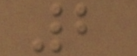2
